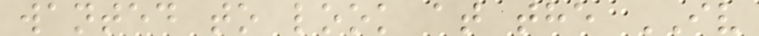wanted to look at the IV
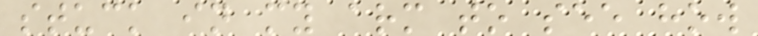stuck in my arm to see how
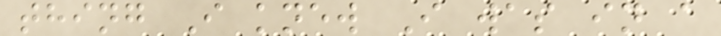thing I knew I was in a
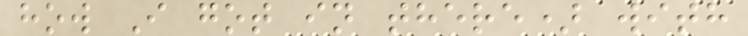how I got in there) with
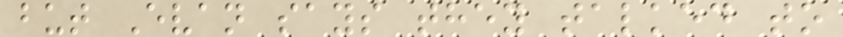but Evan says they talked to
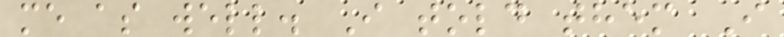me as well. I told them I
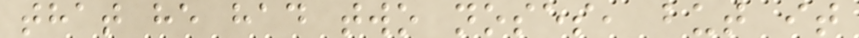that he had two noses, but it
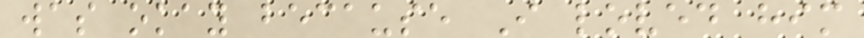was okay because I loved him
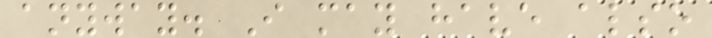anyway. I may have also
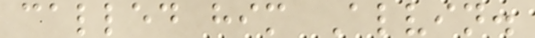called him Alvin.
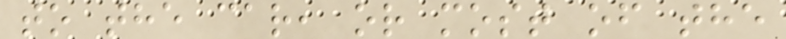to the car, or most of the
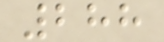288
